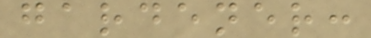gardener:
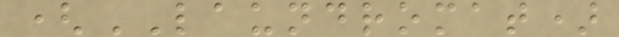(LAUNDROMAT)
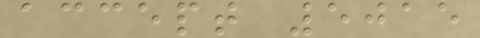accept 5015
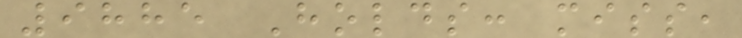9885 Holds: miss,
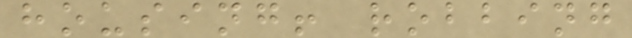housing! robbing
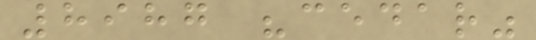8987 "cedar"
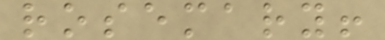rosemary!
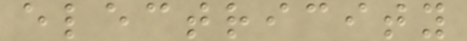electricity
